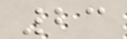23
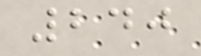240
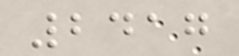2417
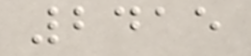2415
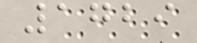1729
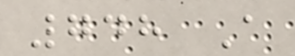748 A
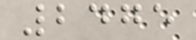2475
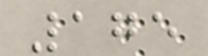175
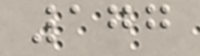177
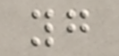yg
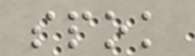spok
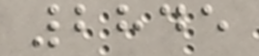2845
